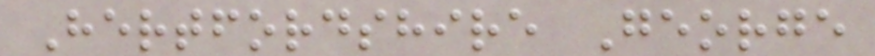Hertfordshire George
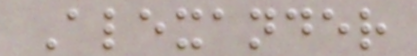Alexander
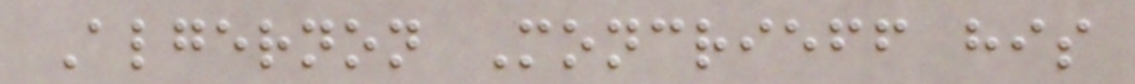Algernon Moncrieff his
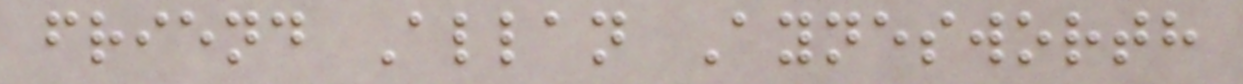friend Allan Aynesworth
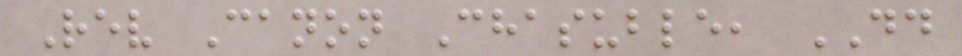Rev Canon Chasuble, DD
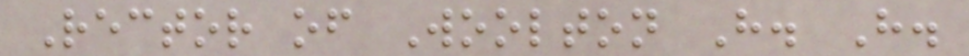Rector of Woolton H. H.
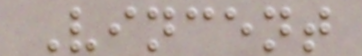Vincent
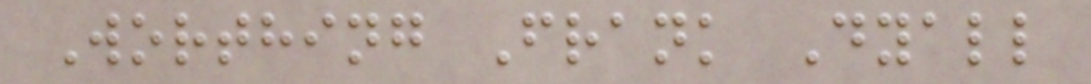Worthing Frank Dyall
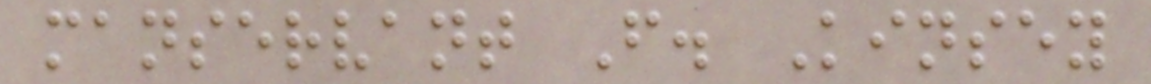manservant F. Kinsey
